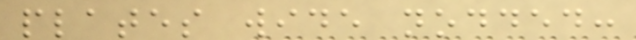plates wide nodded:
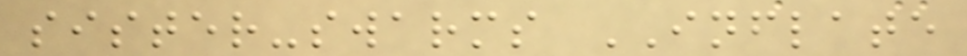sister-swarms INFLATE
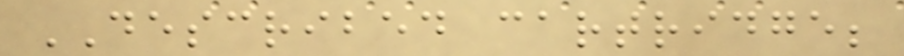DESCRIBED cartridge;
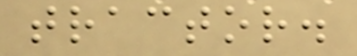tractor.
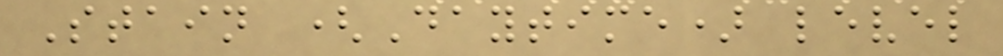Stain (Daytime) level
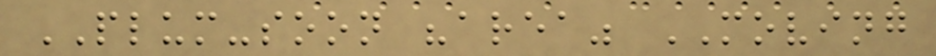PLUM-soon "area" MOVING
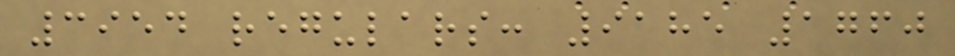3954 regulars: 9185 1760
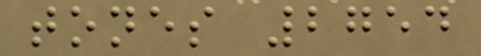tones 2754
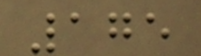175
